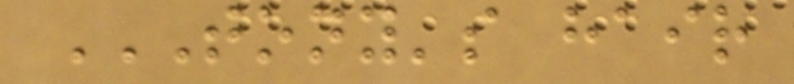TONY'S HAIR
